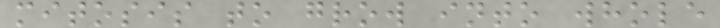mitosis to grow into whole
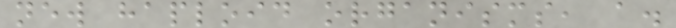new haploid organisms, a.
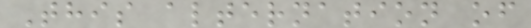This alternation of
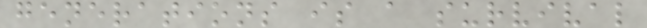generations is a survival
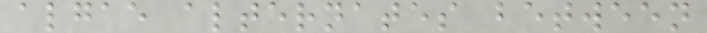algae alternates between
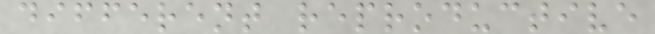different reproductive
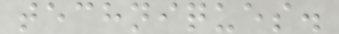techniques.
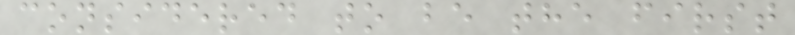considered to be the first
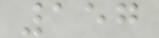157
